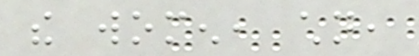the women, children,
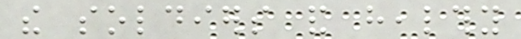the soldiers and healthy
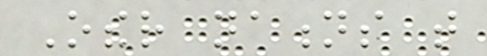Other nations that
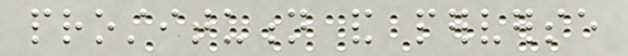prostitution and perverse
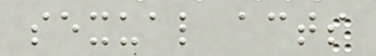sexual acts
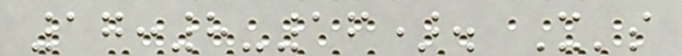17:8-16). It's
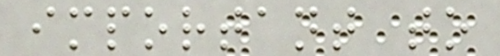important to
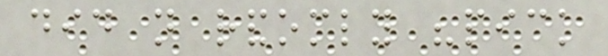did not randomly "pick
